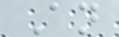An
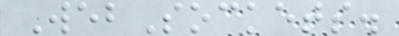WebSockets.
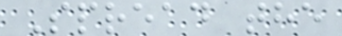Spread the
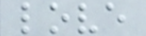love
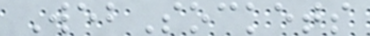WebSockets
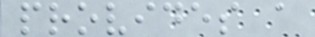provides a
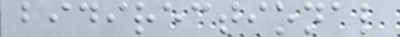bidirectional
